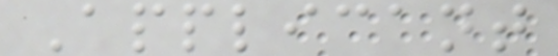Applicant
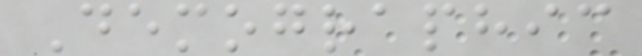Demographic
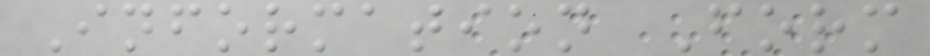Information Form
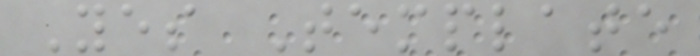Yes Template
